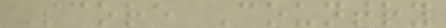Score Country
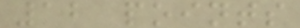12 points
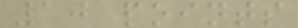10 points
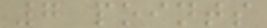7 points
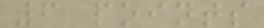6 points
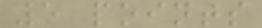5 points
